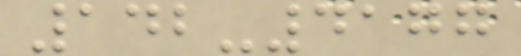142-4177
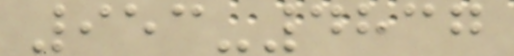953-4837
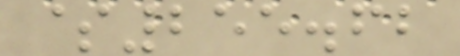$255.62
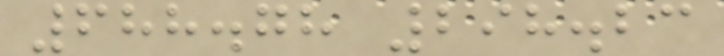688.78 298.23
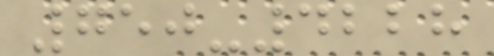750-4228
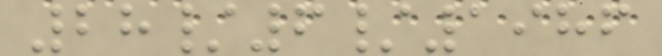28/6/1986
